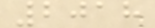2018
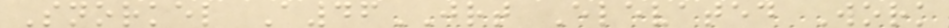Snorkel A46JRT Elevated Work
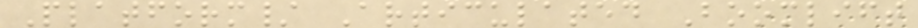Platform/ Articulated Boomlift
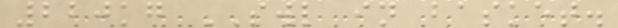220kg SWL in basket.
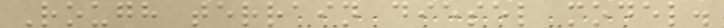Rough terrain diesel model.
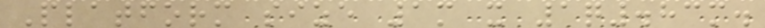Platform size 1m x 1q.83m.
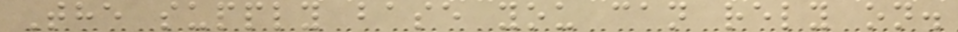The supply base you can rely on.
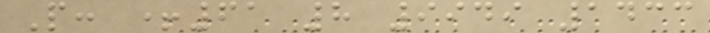P: +61 8 9949 1433
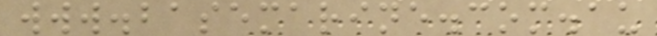www.basemarine.com.au
